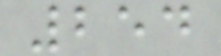254
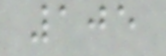105
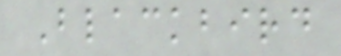Blackbird
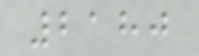2180
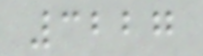3227
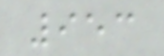953
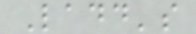Ladd's
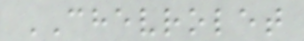CHEVROLET
